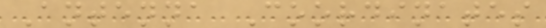Antenna Coordinates
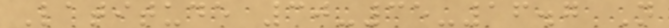Latitude 30-35-16.7 N
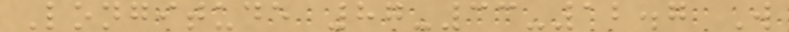Longitude 87-33-12.7 W
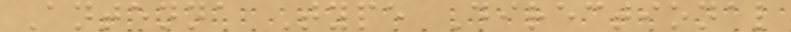Antenna Type Directional
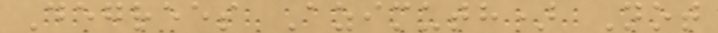Degrees Azimuth) Not
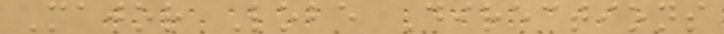Major Lobe Directions
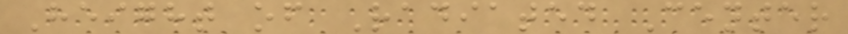Height of Radiated Center
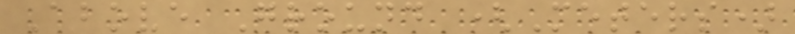Above Ground (Meters)
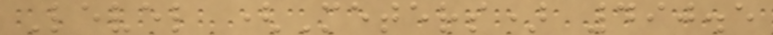Level (Meters) 490.5
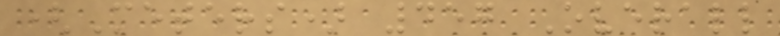(Meters) 457 Overall
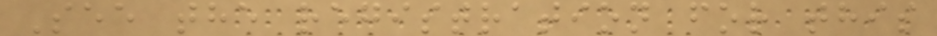See the registration for this
